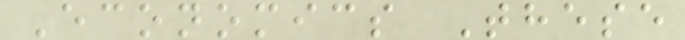Economics These
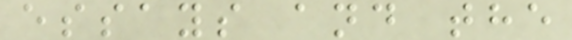essays and the
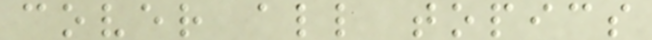cover all topics
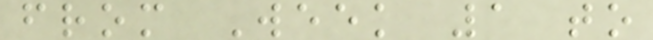from Week 1 to
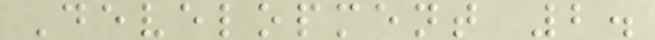Development 2.
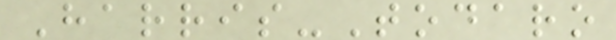Harris-Todaro
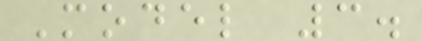Model 3.
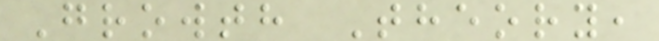Growth Theory,
